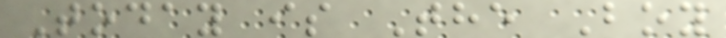Today is The Boy
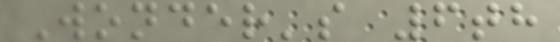Wonder's 6th
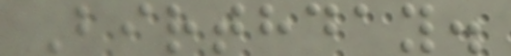Birthday.
